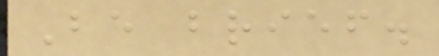Be brief.
